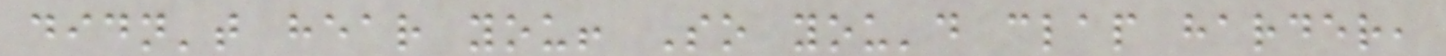didn't hear you! So you'd clap harder,
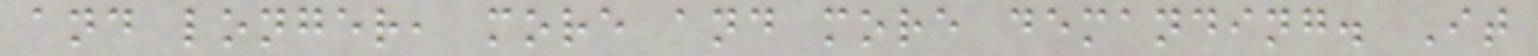and longer, more and more demanding. It
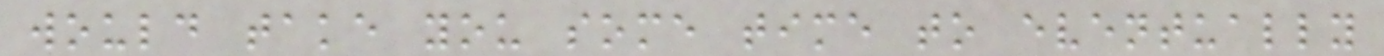would take you some time to eventually
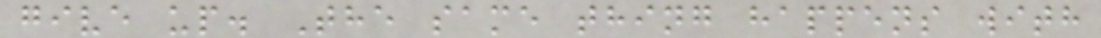give up. The same thing happens with
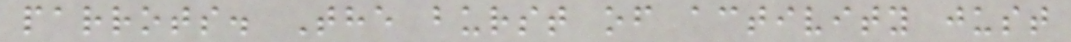parrots. The burst of activity just
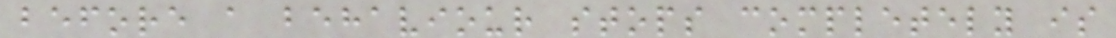before a behaviour stops completely is
